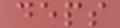deps
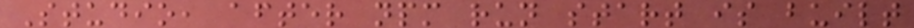Studio, after npm run start is built
